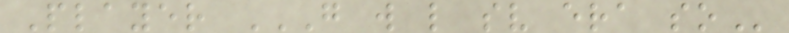Player G W L SV ERA SO
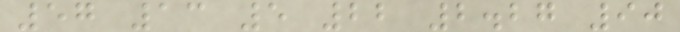57 13 5 22 2.27 90
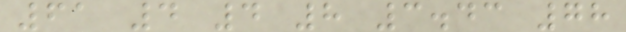61 4 4 8 3.43 78
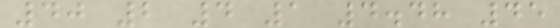40 2 4 1 4.48 45
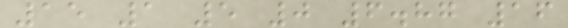15 1 5 0 6.87 16
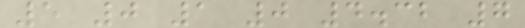5 0 1 0 4.32 7
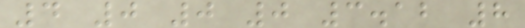4 0 0 0 3.12 8
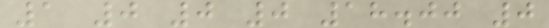1 0 0 0 18.00 0
